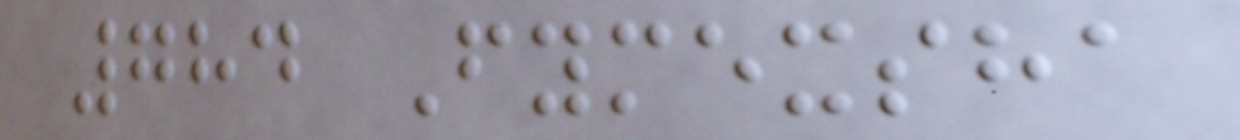784 Fymexsha
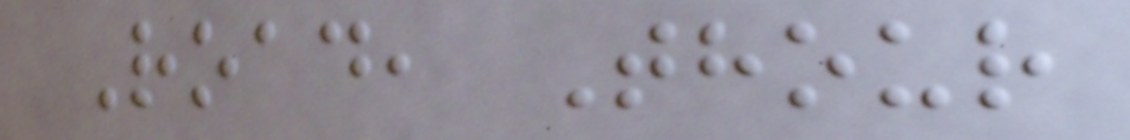Road, Thour
